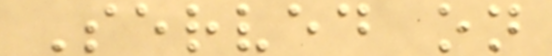Served on
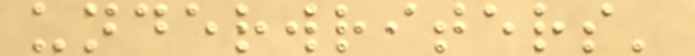underwriters'
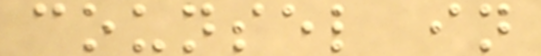counsel in
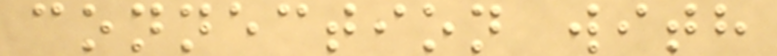connection with
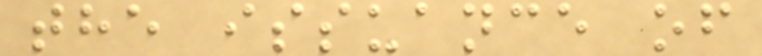the issuance of
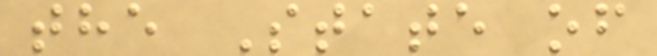the State of
